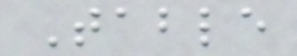Table
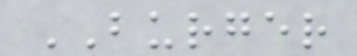BURGER
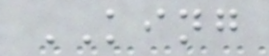KING
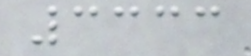3333
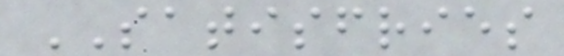SATISFRIES
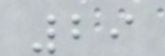29
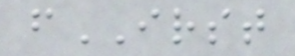fIRST
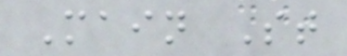Main St
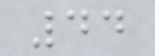44
